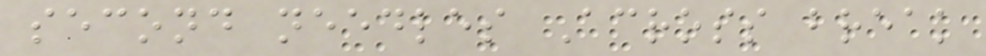second needles Across break
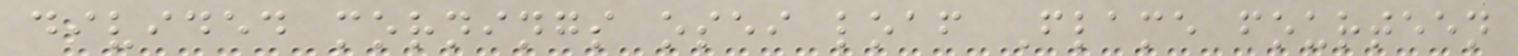divided mornings osei loaf Flame fourteen
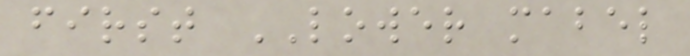first LOWER mabel
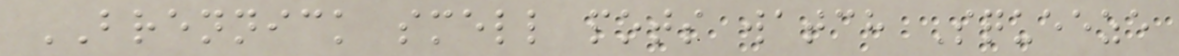BRENNICK smell pots watch Squeeze
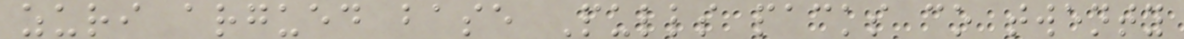zuri argued base Pulls packs co twenty
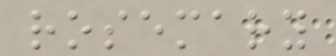rosemary
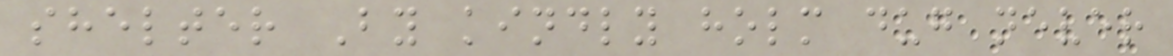shelter By kindly holm dug never
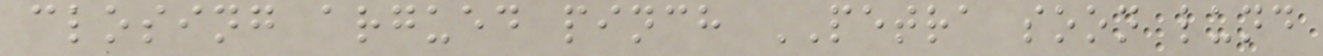closing argued pinch PETRA soon lund
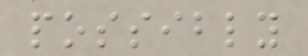possibly
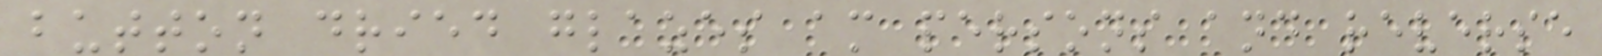button dried glazes am persons and reverse
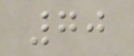70
